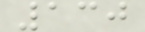130
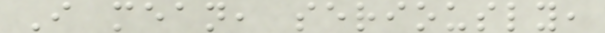I mean, seriously,
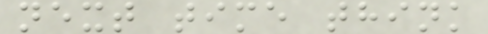next time think
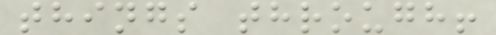things through!
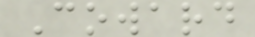Coward
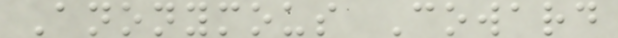Anonymous Coward
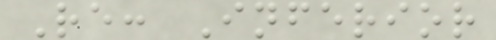Re: Inferior
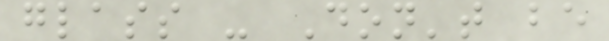glass - Don't be
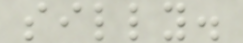silly.
